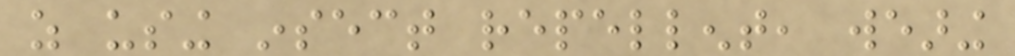as using insect repellent, wearing
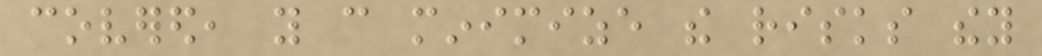covered, you can minimize the risks they
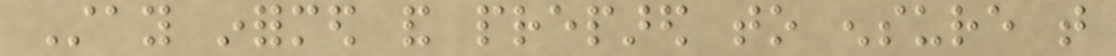Stay informed and prepared to ensure that
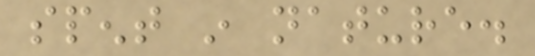spent in nature.
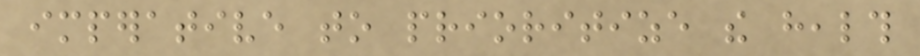imperative to prioritize the health
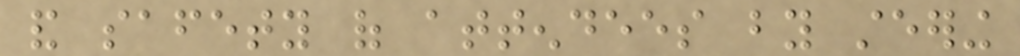and safety of attendees by steering
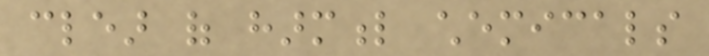clear of harmful chemicals
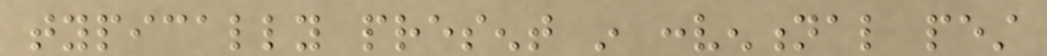typically present in conventional pest
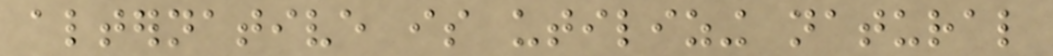alternative is utilizing natural
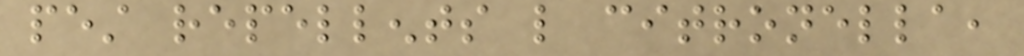pest repellents like citronella,
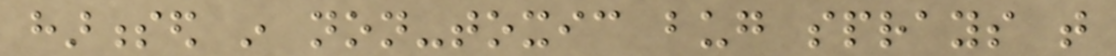harnessed in non-toxic bug sprays that
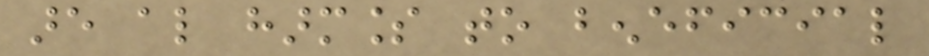are also harmless to beneficial
